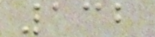132
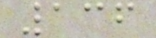136
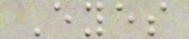Eyes
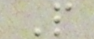P
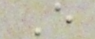E
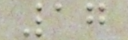17
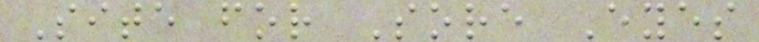Site for Sore Eyes
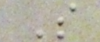S
